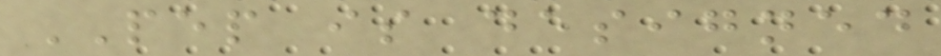PEP is designed
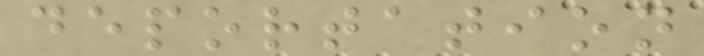deportation
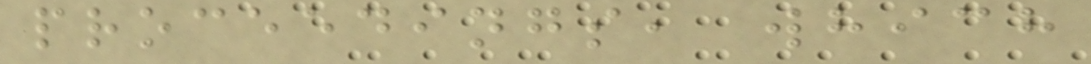proceedings, which
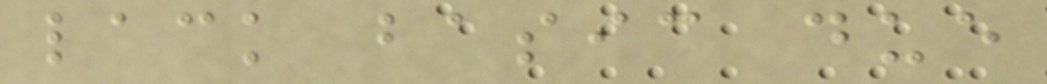lack basic due
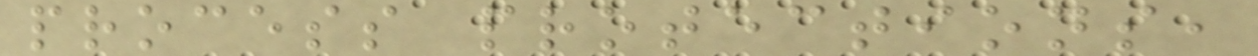process protections,
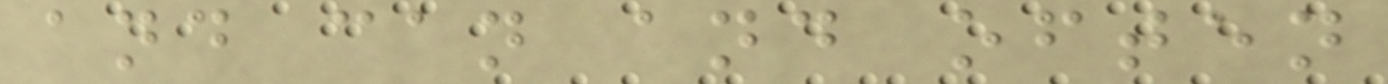and can and often
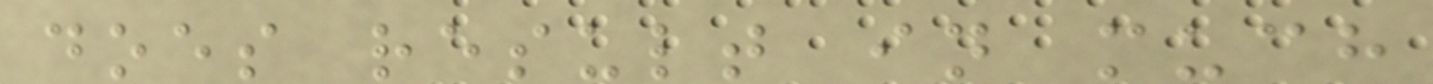does result in much
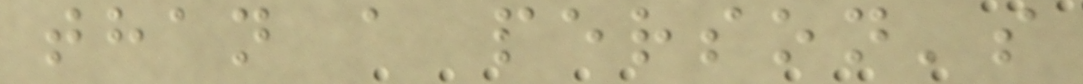than a person's
